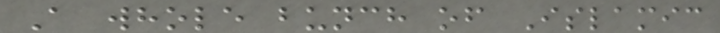A whole bunch of Islamic
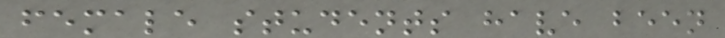female students have been
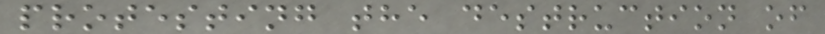protesting the destruction of
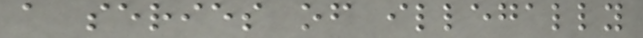a series of illegally
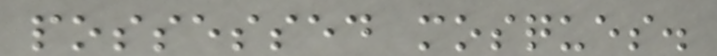possessed mosques.
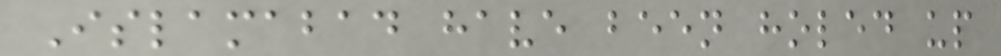Islamabad have been holed up
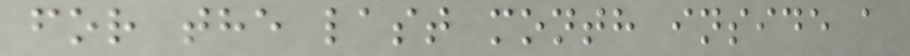for the last month inside a
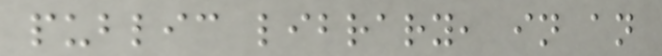public library, in an
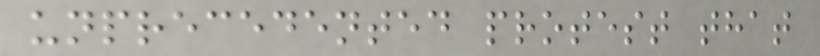unprecedented protest that
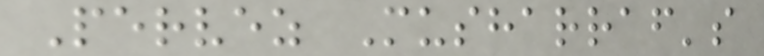Pervez Musharraf's
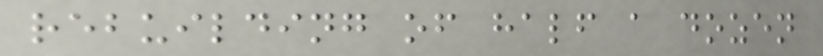rebuilding of half a dozen
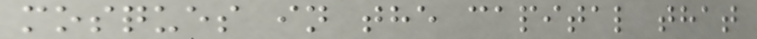mosques in the capital that
